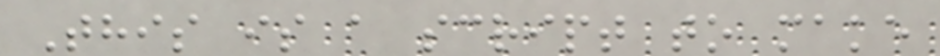This is a script to make
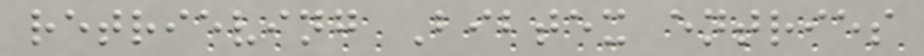retrieving Bibtex entries
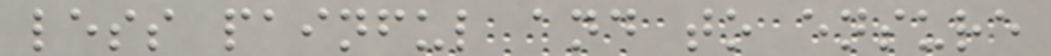less painful and to ensure
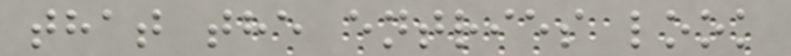that the entries look
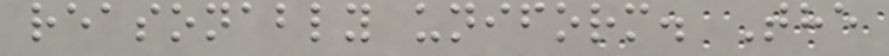reasonably uniform. The
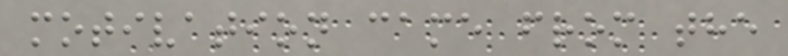motivation came from the
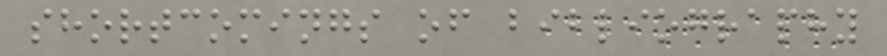shortcomings of bibliography
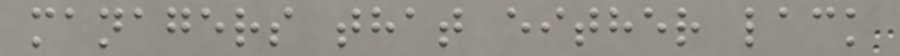managers that either lack
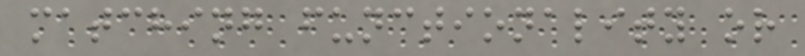matching functionality or
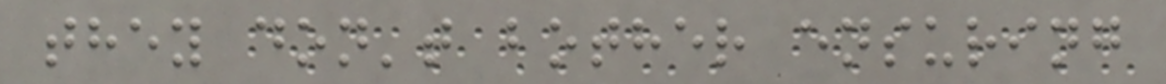they don't bother ensuring
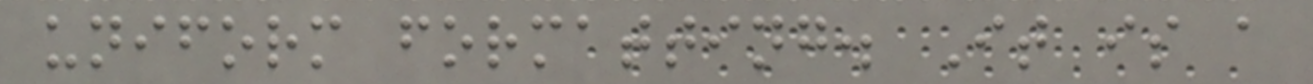uniform formatting. It is a
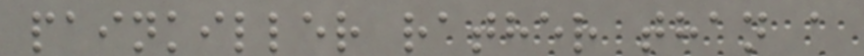painkiller rather than a
